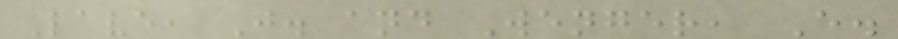Lave, J. and Wenger, E.
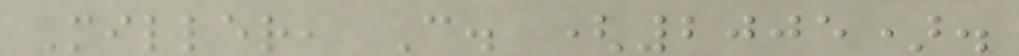Miller, C. (2005).
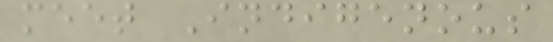meet Indigenous
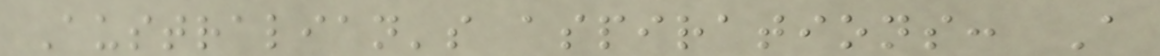Australian's aspirations: A
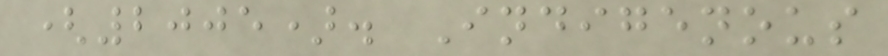(2005). Indigenous
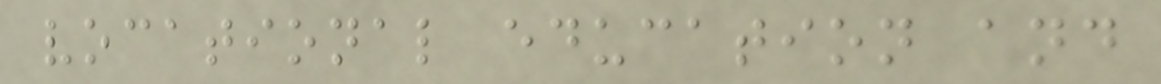vocational education and
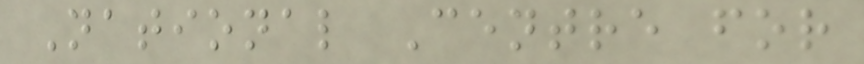National Centre for
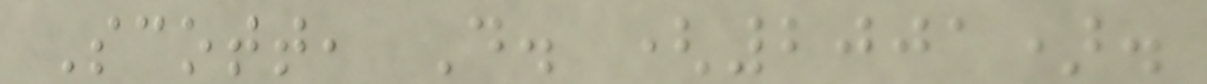Scott, D. (2001).
